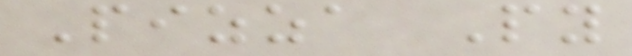Pizza Py
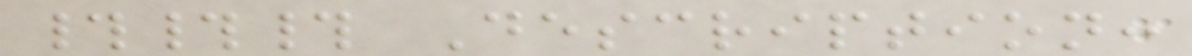### Description:
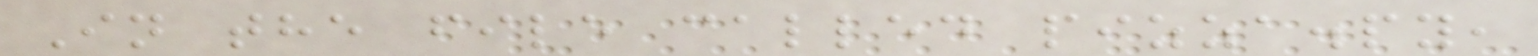In the file called pizza.py,
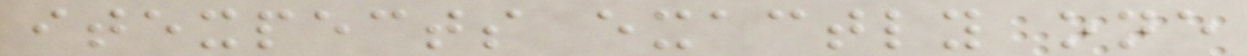itexpects exactly one
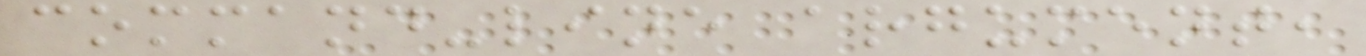command-line argument,
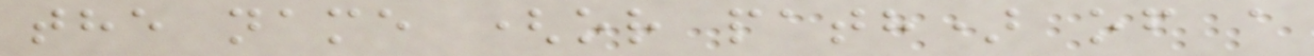the name (or path) of a
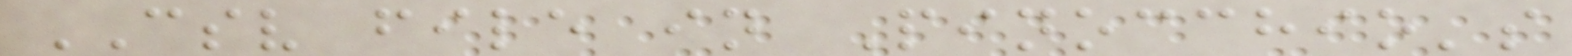CSV file in Pinocchio's
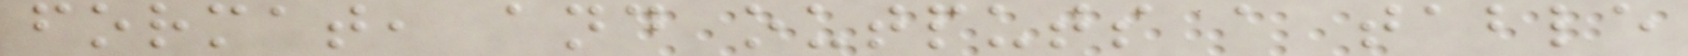format, and outputs a table
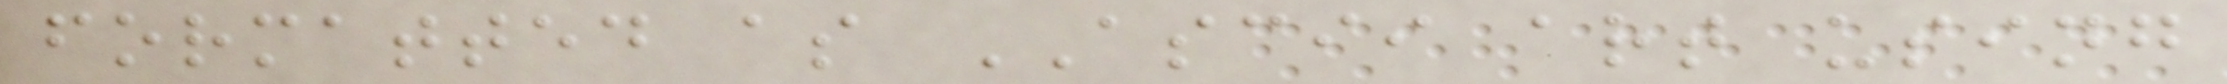formatted as ASCII art using
